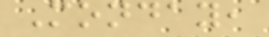Monday,
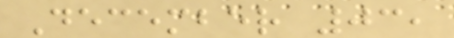December 03,
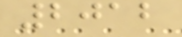2012
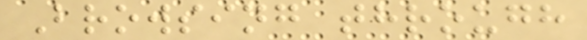Browsing through
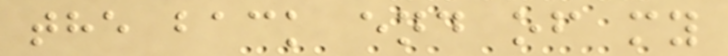the back end of my
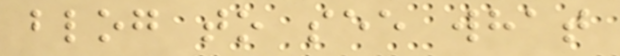blog to see what
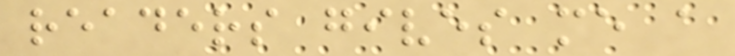readers gives me a
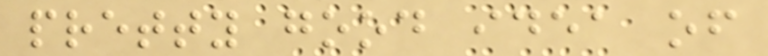pretty good idea of
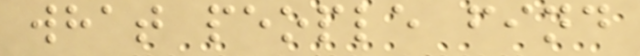what people find
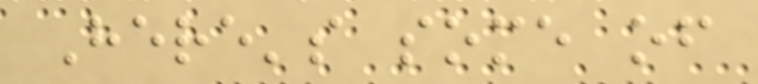Here's some of
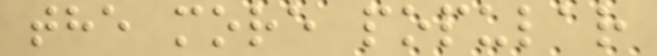the more popular
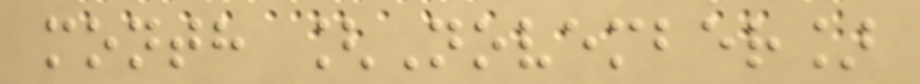month [November]
